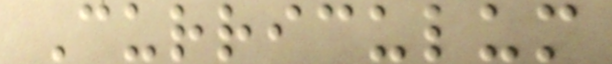Curriculum
